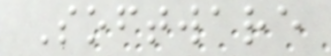Software
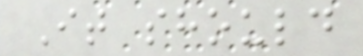It should
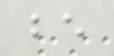be
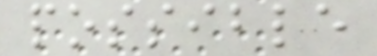possible
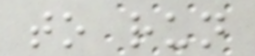to run
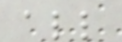all
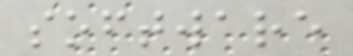software
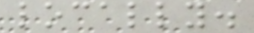locally.
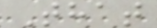That
